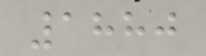1880
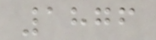1876
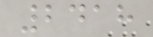2418
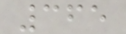365
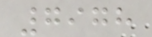7978
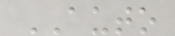AUTO
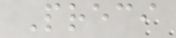Preci
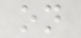on
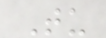Tu
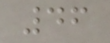46
